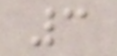3
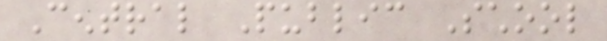Central Public School
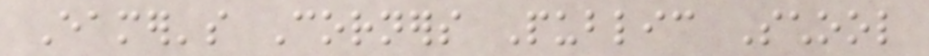Eamer's Corners Public School
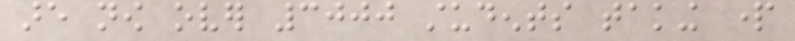are now over 3000 students taking part
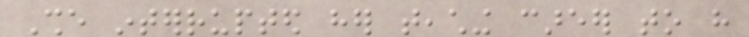She interrupted her teaching career to have
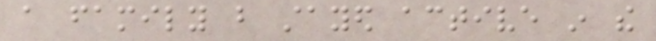a family but stayed active in the
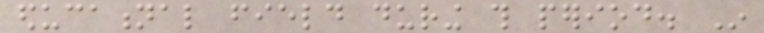educational field during this period. In
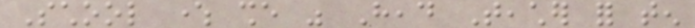School where she was Head Teacher for ten
